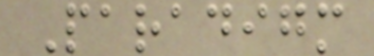Paradigm
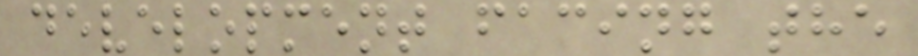development facing the
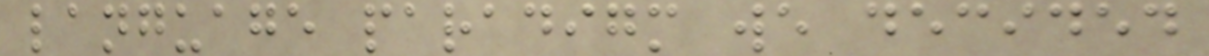language paradigm we decided
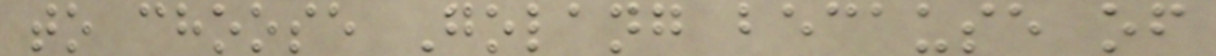to choose Golang because of
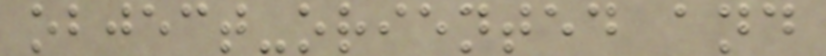object-oriented and
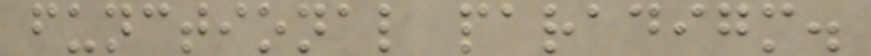functional paradigm.
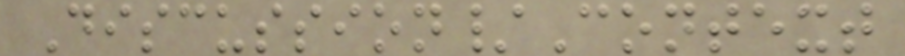Discussion/Context
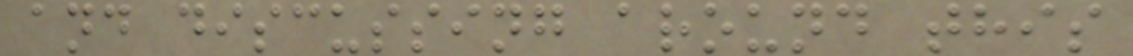and discussing around this
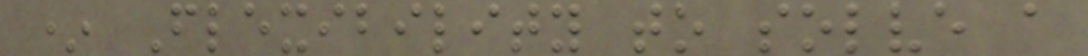* Flexibility to solve a
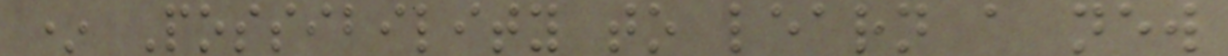* Possibility to learn a new
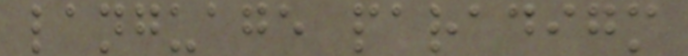language paradigm
